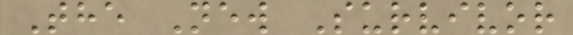The New Survivor
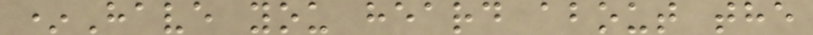*Have you heard about the
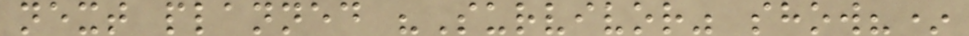next planned "Survivor" show?*
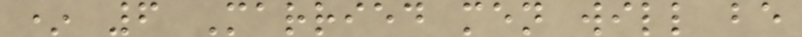* 6 Married men will be
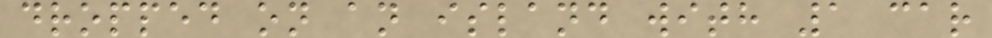dropped on an island with 1 car
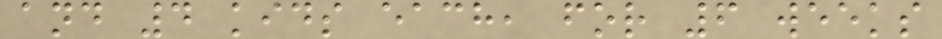and 4 kids each, for 6 weeks
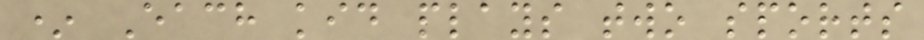* Each kid plays two sports
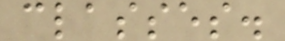classes.
